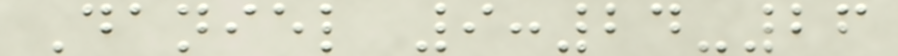Daniel 9:24-26
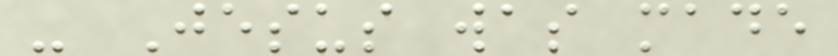- Jesus was made
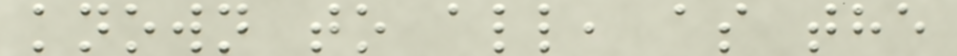known to all, as the
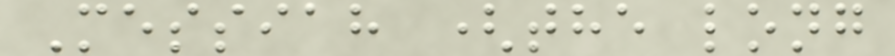Messiah (the long
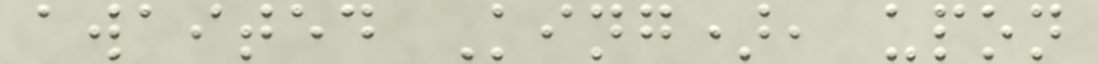awaited King), upon
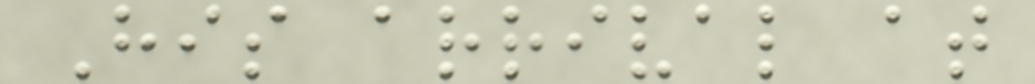His arrival at
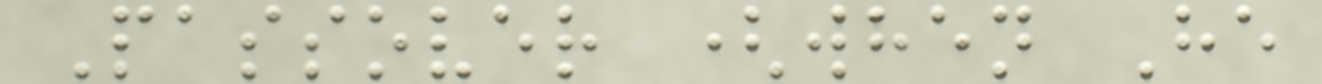Passover (when He
